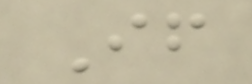If
